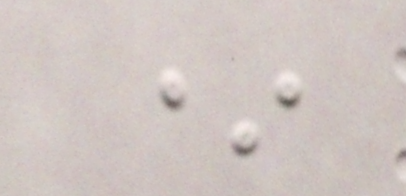*
